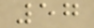57
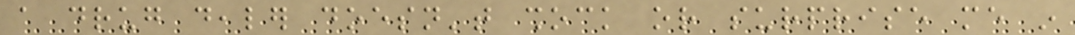a drug dealer doesn't shock or surprise me in
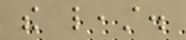the least.
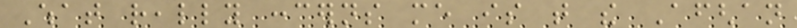What really concerns me is that the Afghan
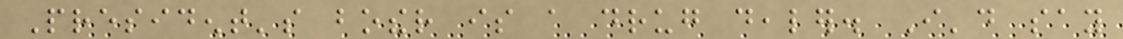President's bother is a drug dealer. I'd say
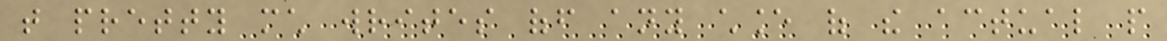that pretty much writes off any chance of the actual people
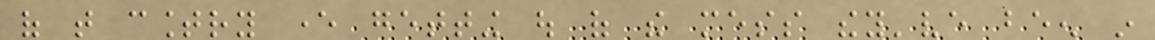of that country ever getting out of the mess they've been in
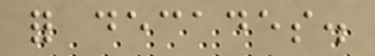for decades.
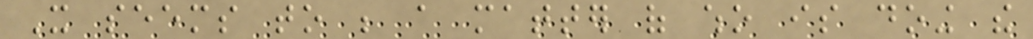It seems to be a matter of who is doing the
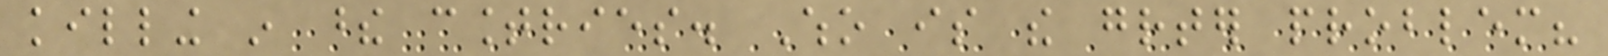killing in these countries. Who is the greater problem?
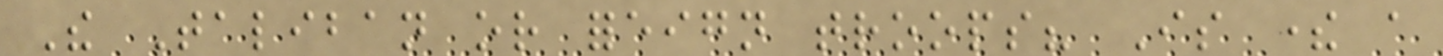The Taliban or foreign troops? Is there a
